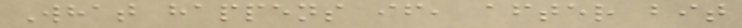What happens if, after bit
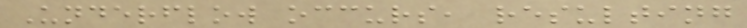Underflow occurs, resulting
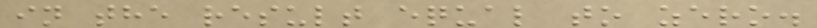in the result equal to zero.
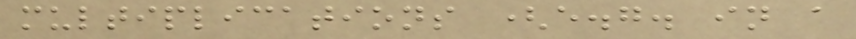multiplications (e.g. in a
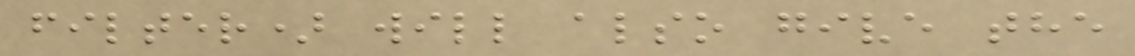filter) will also give the
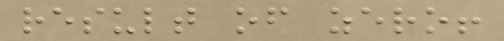result of zero!
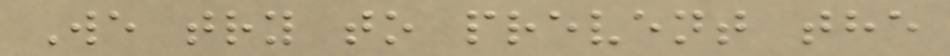We try to prevent the
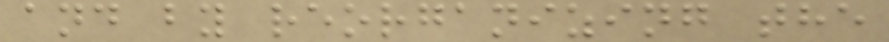and by reorganizing the
